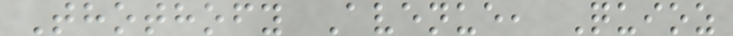Thothofy Avenue, Quioz
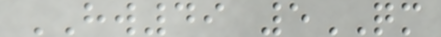HW49 5QM
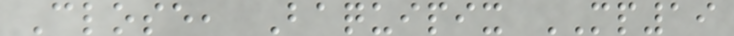Close, Baquipix MP19
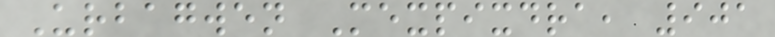Urbagwen Mexpixdra, 901
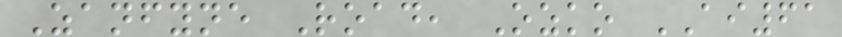Zanfyne Road, Ozko AI61
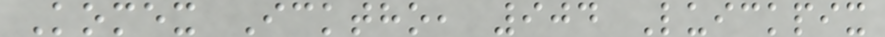Komex Icktho, 904 Luickpix
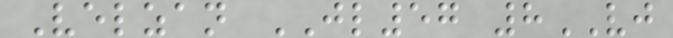Velzan JL57 8VJ
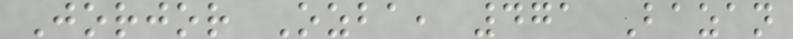Jorjor Ozba, 471 Bazan
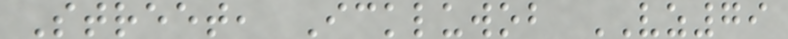Street, Ickluwob VZ79
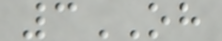3OH
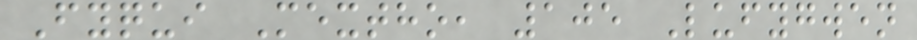Fyqui Mextho, 105 Lufygwen
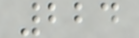224
